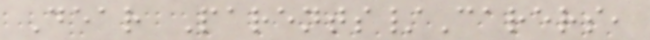Dear Parents/Carers,
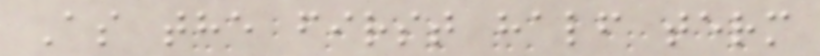As the first half term
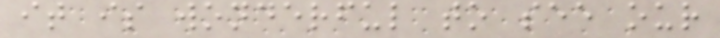it is wonderful to see our
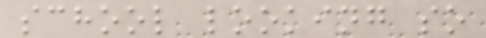school looking so
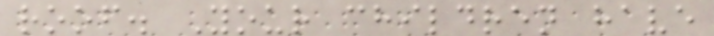roof. Your children have
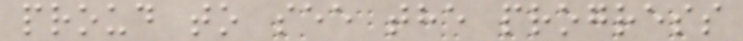proud to see the progress
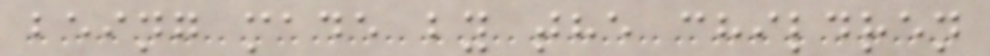being made by the children
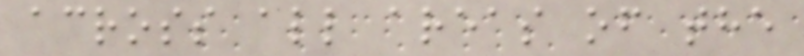across all areas of the
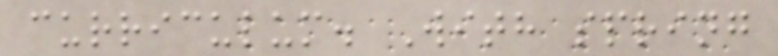curriculum. With spring
